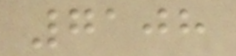7108
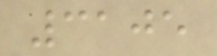3105
